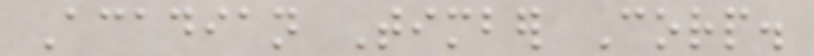Acadian Timber Corp.
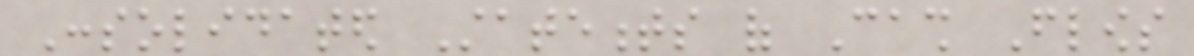Consolidated Statements of Cash Flows
